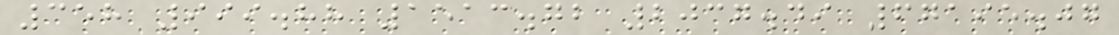358 999.88 1513.72 2037.49 67195.07
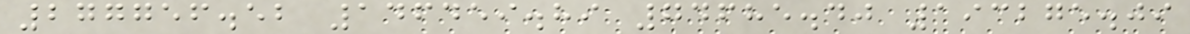277756.52 146459.89 74685.40 193275.09
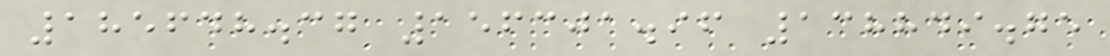185648.37 156301.96 138849.75
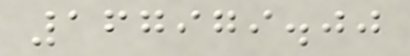167979.00
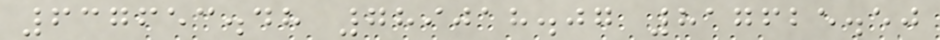637653.48 789018.07 817625.50
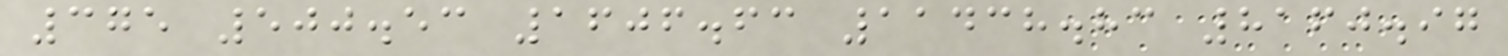375 500.53 1606.63 11438.83 8160.97
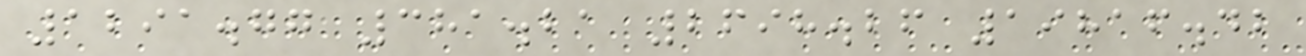1291.77 381.21 2698.26 19816.42
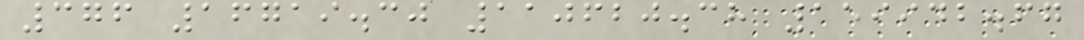376 16719.30 110620.38 159942.67
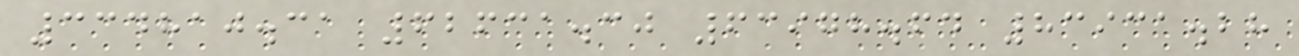334810.31 62631.30 63978.64 83931.28
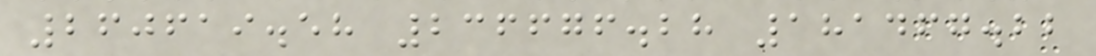260619.58 236676.28 181467.22
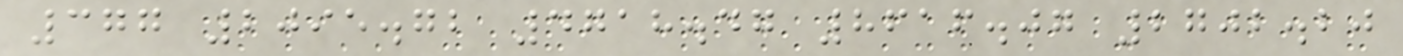377 2095.72 4718.47 8616.07 2702.20
